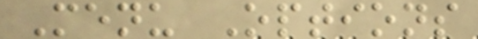Menu Options
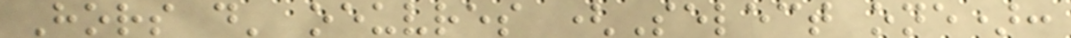Hors d' oeuvres (Select one):
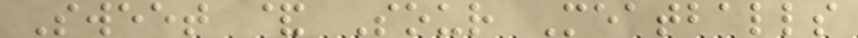Sweet & Sour Meatballs
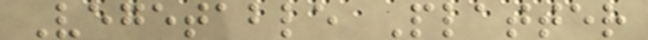Vegetable Platter
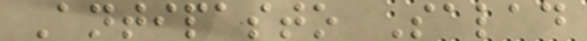Antipasto Salad
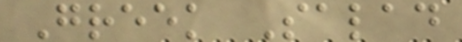Greek Salad
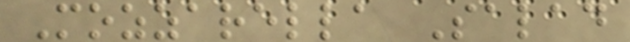Mozzarella Salad
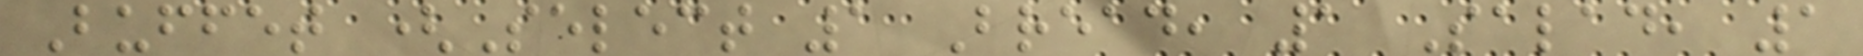Buffet (Select 1 Bread, 1 Salad, 1
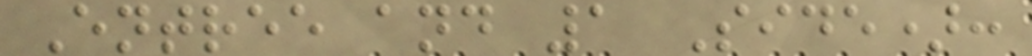Entree and 1 Side):
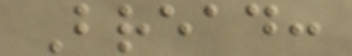Bread:
